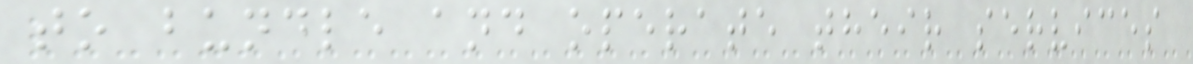to bundle and operate their services
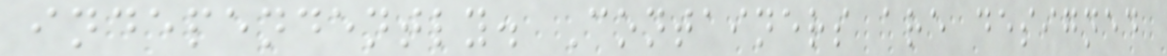independently. Containers are designed
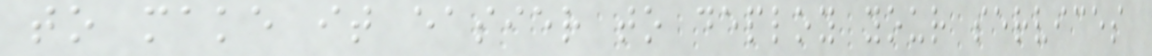to make it easier to deploy your services
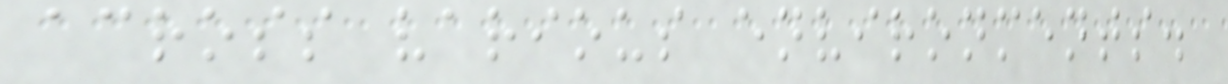across various environments.
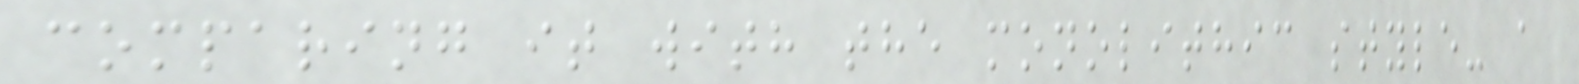comparing it with the monolithic style- a
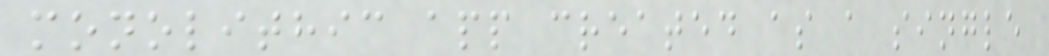monolithic app created as a single
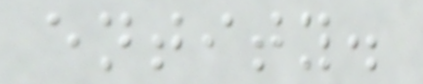entity.
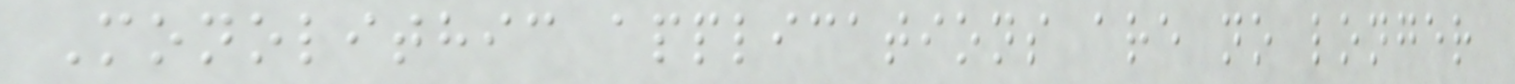Monolithic applications are no longer
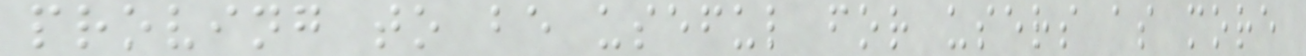proving to be useful for users as more
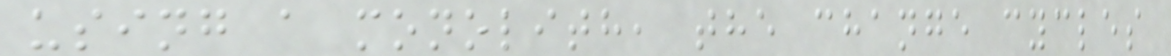using a monolith, the change cycles
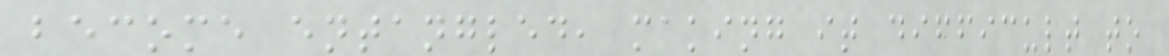become entangled, making it difficult to
